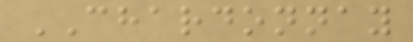CHARDONNAY
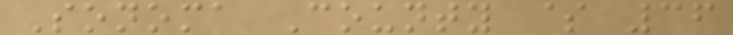Sonoma County $ 36
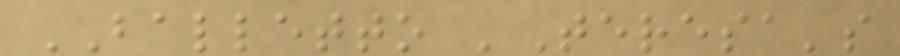BALLETTO 'Teresa's
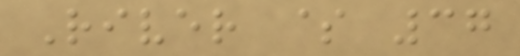River $ 37
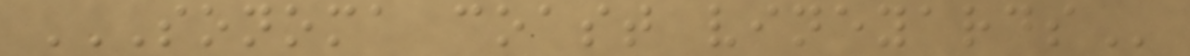SONOMA COAST VINEYARDS
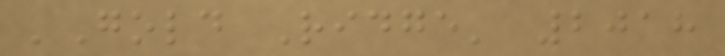'Gold Ridge' 2018
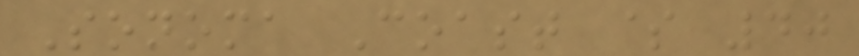Sonoma Coast $ 40
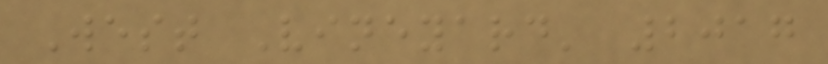West Vineyard' 2017
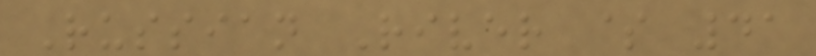Russian River $ 41
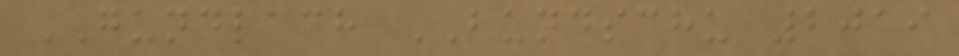GUNDLACH BUNDSCHU 2019
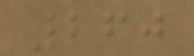260
